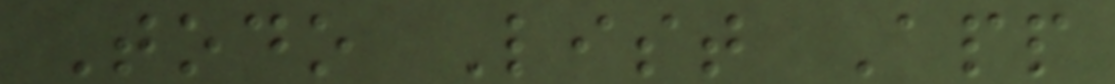Todo List App
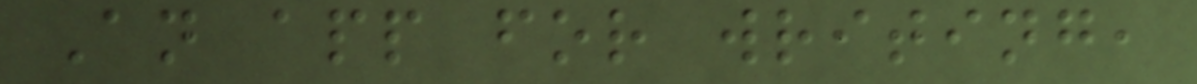An app for writing,
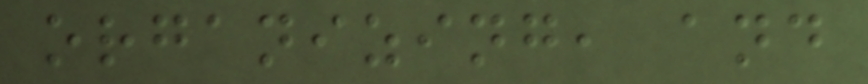organizing, and
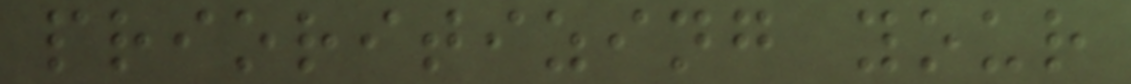prioritizing your
